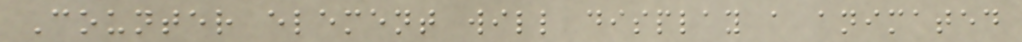Counter element will display a animated
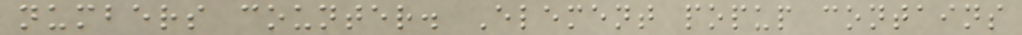numbers counter. Element popup contains
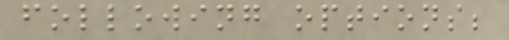following options;
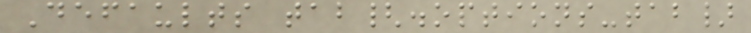Defaults tab{.options-tab}
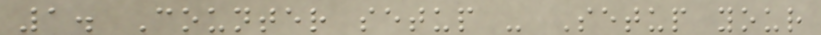1. Counter setup - Setup your
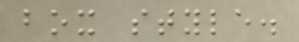box style.
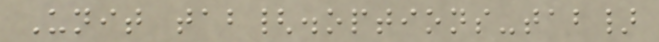Unit tab{.options-tab}
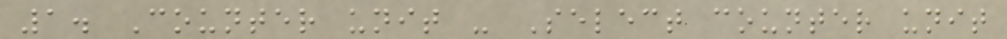1. Counter unit - Select counter unit
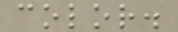color.
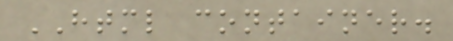HTML container.
